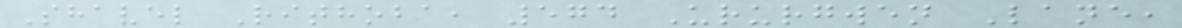Shavel Rithoba, 574 Ururgwen Lane,
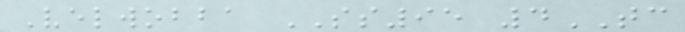Velwobba SS95 4TC
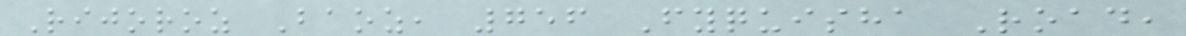Rijoroz Baoz, 756 Fyquisha Road,
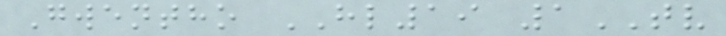Gwentho HL19 1TV
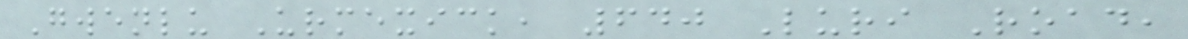Gwenlu Urmexick, 640 Luri Road,
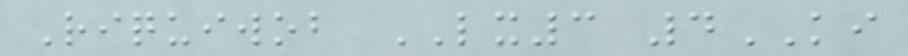Riquiwob LX3 4KI
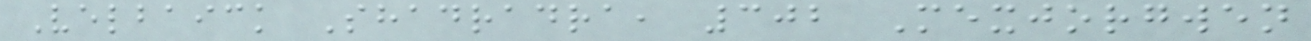Velbaick Shadradra, 302 Mexjorgwen
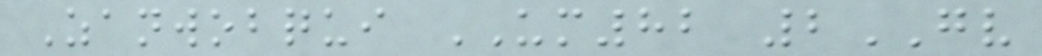Zanwobqui UM82 2GV
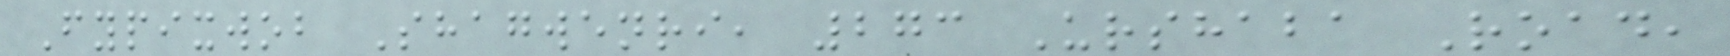Fypixwob Shagwenri, 273 Urshaba Road,
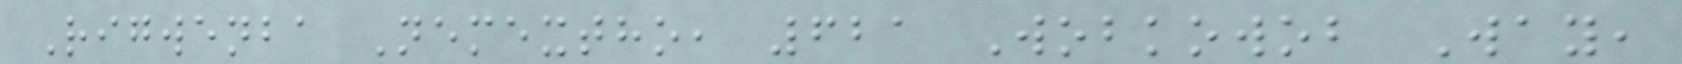Rigwenba Nemextho, 621 Wobkowob Way,
